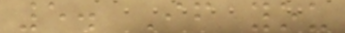5. If you
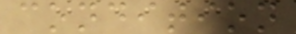condition
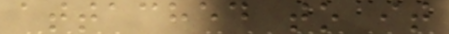attached to it
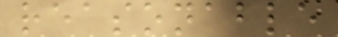reasonable
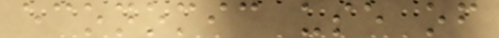economic use of
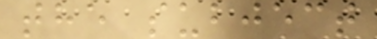the subject
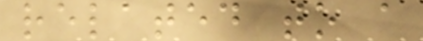related to a
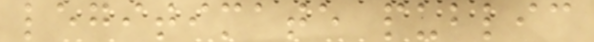legitimate public
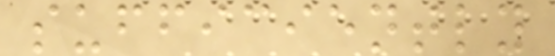sufficiently
